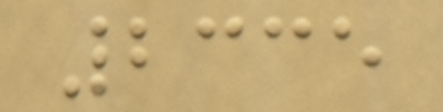2335
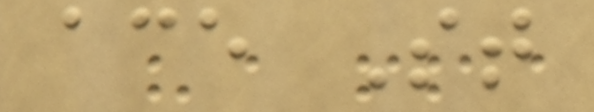ace St
